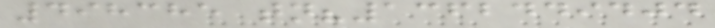498385 tn?1362449404
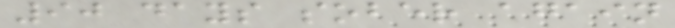90 days sober again
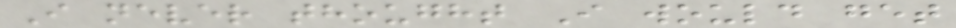I never thought I would get
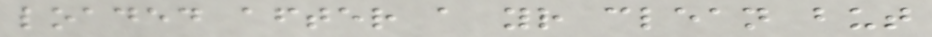loaded after a yr clean but
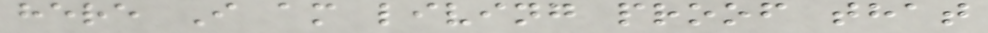here I am living proof that
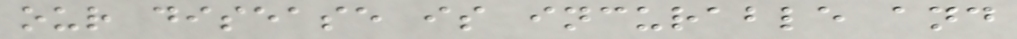our disease is incurable and
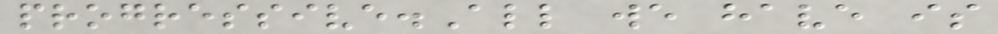progressive.All we have is
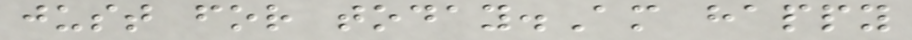just for today.Am happy
